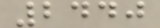2440
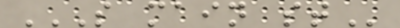S MAIN ST
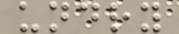undry
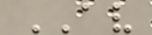AV
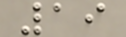19
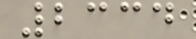2334
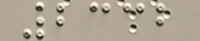2332
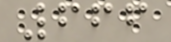666
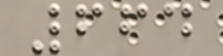664
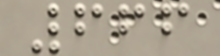666
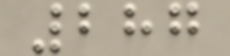287
